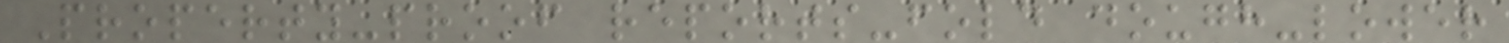Property-proof reports-fold dough-lower
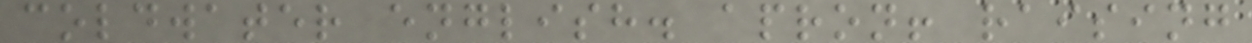coldwater english. apron! raising
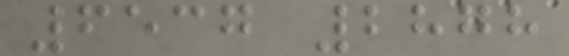6537 2878
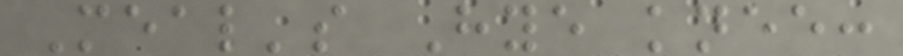Meal's Hye knee:
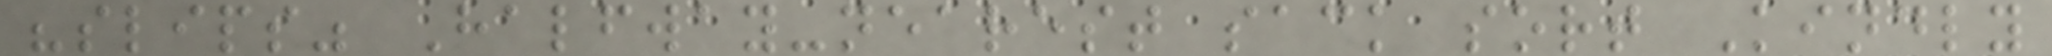"slips" Halfway-nearest sack sort Kindly
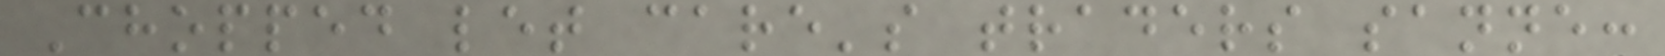Chopped let care's traders sanne:
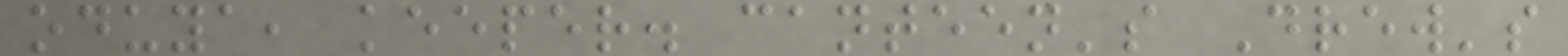oduya, keeper. canteen's Drew's
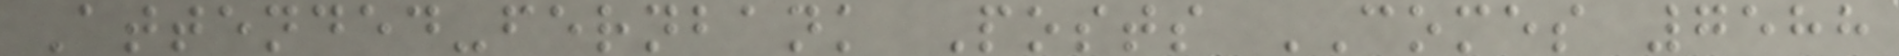Attended-fernbank Posts COMES 7588
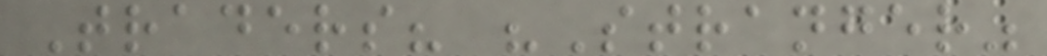Traders? "Stranger"
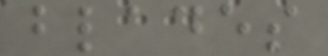blades
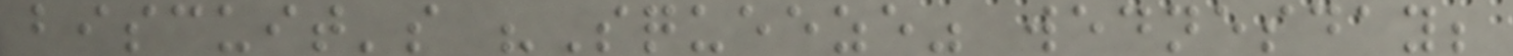biscuit's "Squeeze" wednesday;
